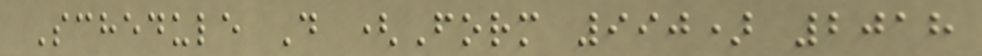Schedule D (Form 990) 2018
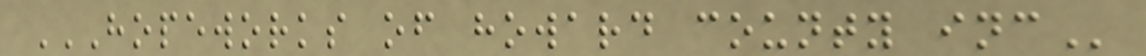HOPEWORKS OF HOWARD COUNTY INC
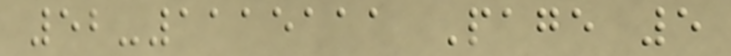52-1115111 Page 5
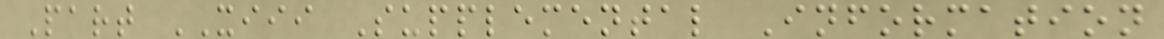Part XIII Supplemental Information
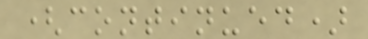(continued)
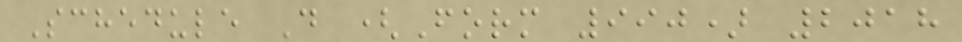Schedule D (Form 990) 2018
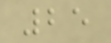25
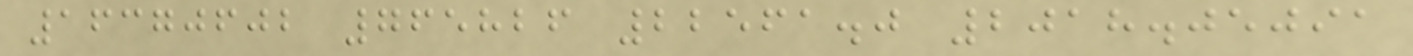16370602 765826 22561.0 2018.05091
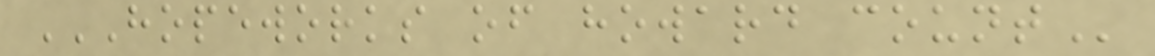HOPEWORKS OF HOWARD COUNT
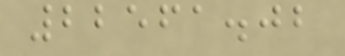22561.02
